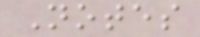Notes
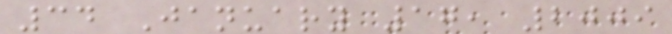34 January 17, 2009
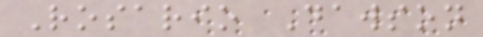Rosario Dawson
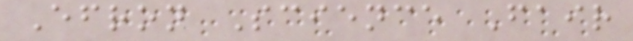Efron Science Fair
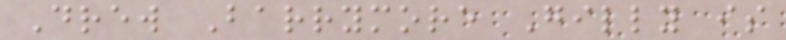Drew Barrymore Gilly is
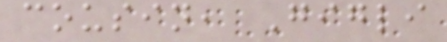cousin, Gigli
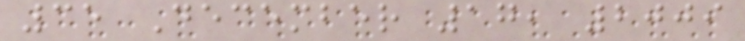35 December 17, 2009
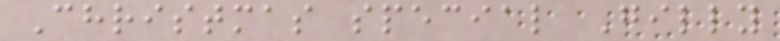Christmas special Gilly
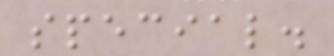special.
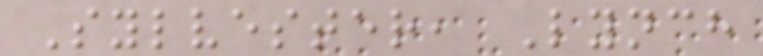Sylvester, Lynch
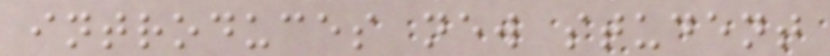introduces new student
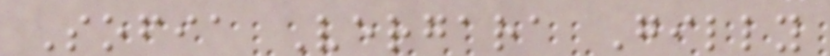Sofia Vergara Gilly
